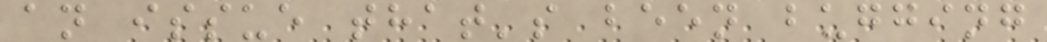an issue that's been bugging
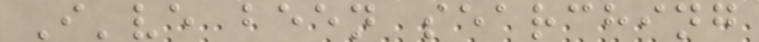I've been searching
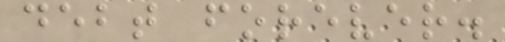debt forever.
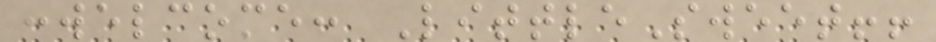:welcome: LittleSweet!!
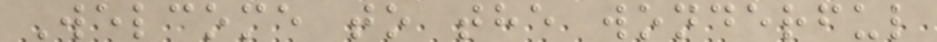Welcome to the wonderful
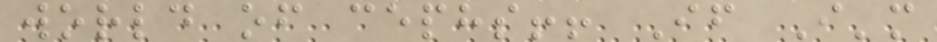world of cephs!! If I'm
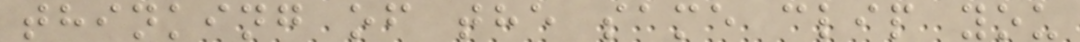thinking of the same clip you
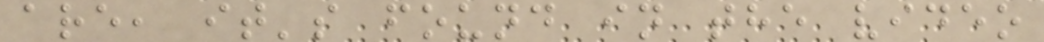are, it's found in the video
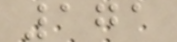171
